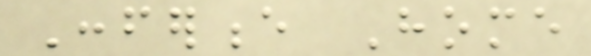Conference Home
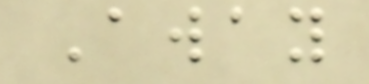Away
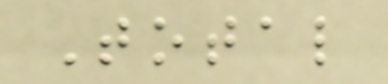Total
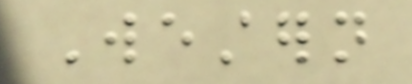Western
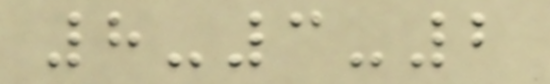8-3-2
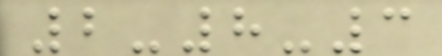2-8-3
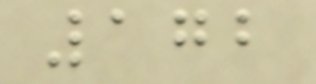172
